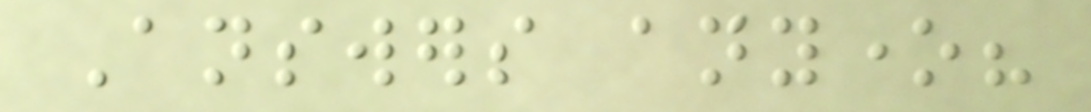Answers anyone?
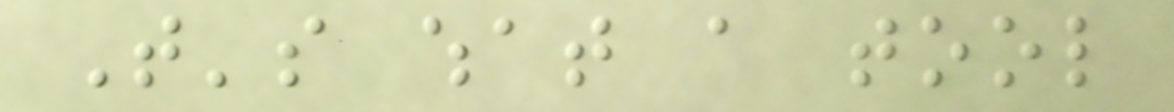That's what a tool
